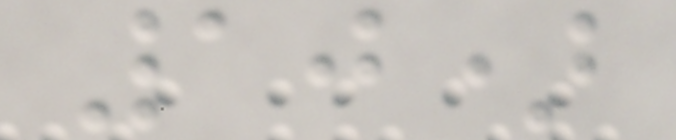10)
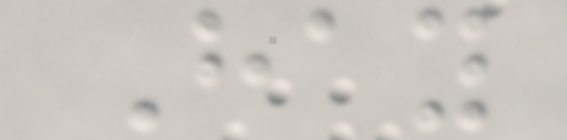Hay
